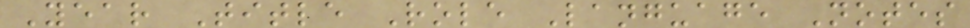Year Title Role Language Notes
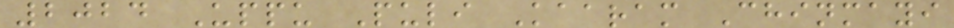2024 Uppu Puli Kaaram Chinmayi
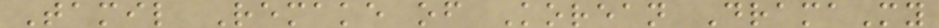Tamil Remake of Korean DramaMy
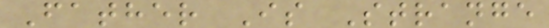Father Is Strange
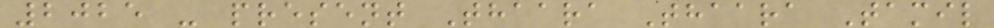2025 - present Thaara Thaara Tamil
